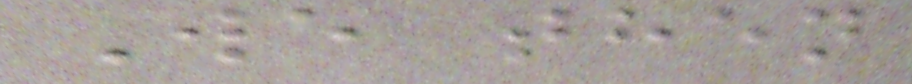We then
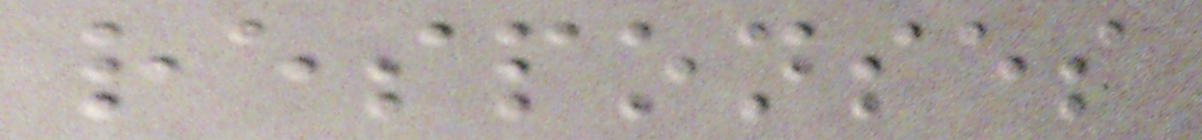responses
